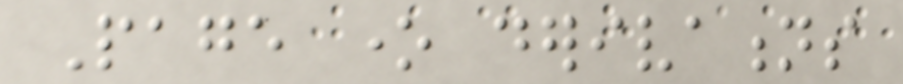Page one derivations
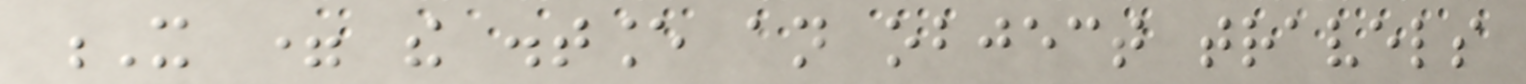X = the distance an object travels
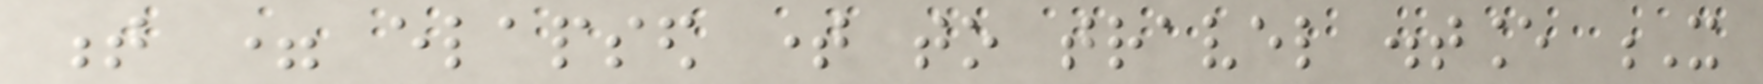t = elapsed time to travel distance X
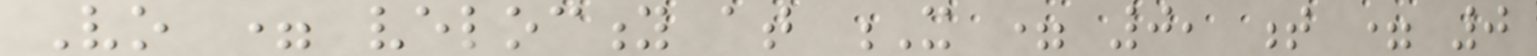Vo = velocity at X = 0, t = 0
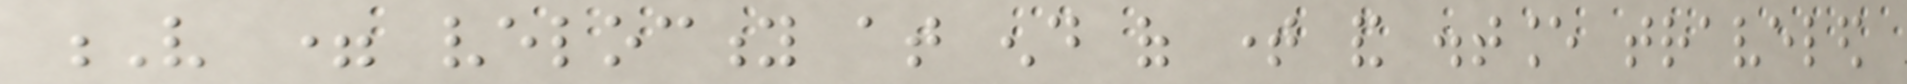V = velocity at end of time and distance traveled
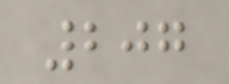207
